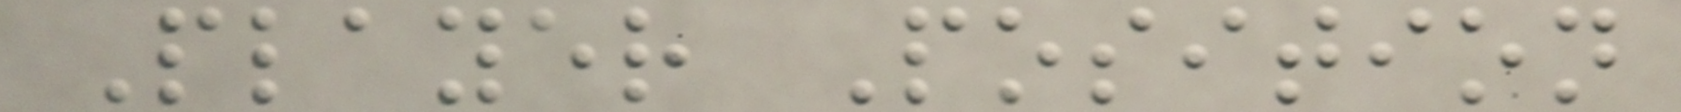Player Position
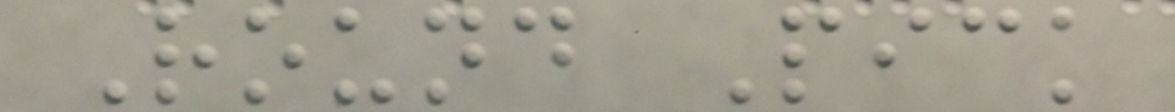Round Pick
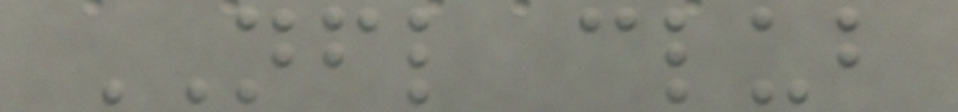NFL club
